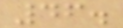46.
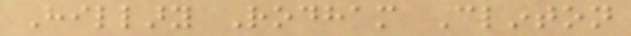Hillary Rodham Clinton
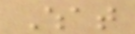What
